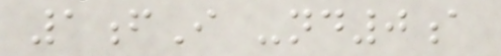1fI -nd0a
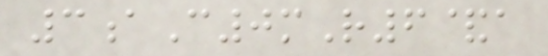3aC0mR6&a
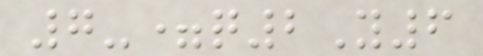7-=q2Y6
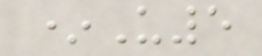*U5
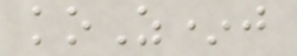koZ*j
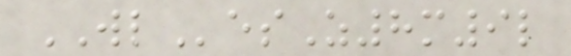WLesZ8m9l
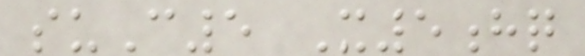suC5 X5hq
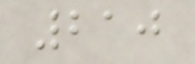210
